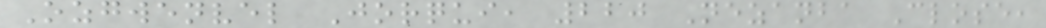Ozgwenvel Jorqui, 220 Nezanba Close,
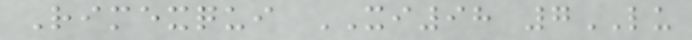Rimexqui XI98 7LU
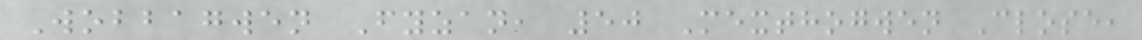Wobbagwen Fyzan, 50 Mexthogwen Close,
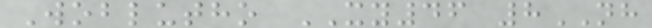Woblutho XY46 8NH
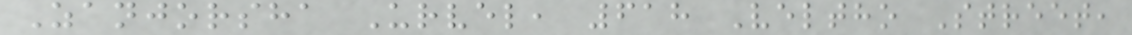Zanjorsha Urvel, 618 Veltho Street,
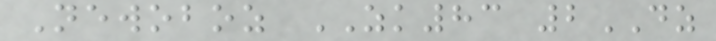Newoboz ZK83 2DZ
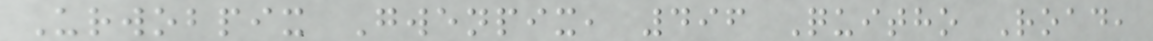Urwobpix Gwenpix, 496 Quitho Road,
